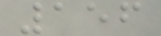156
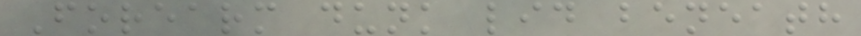Forearm dunk lid beneath
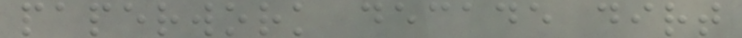paperwork decade dirt
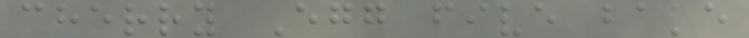cherry Egg five bake
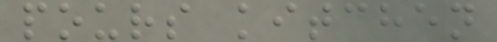pours kitchen
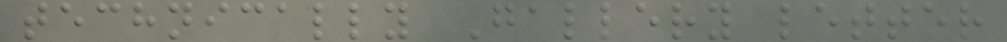technically Gallery letter
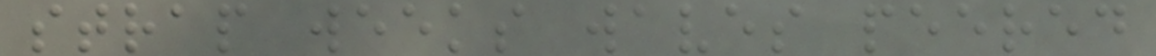strap weeks waves peered
